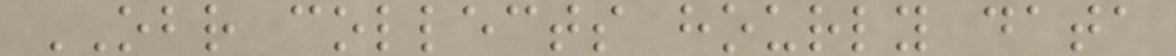OBR collects hourly data
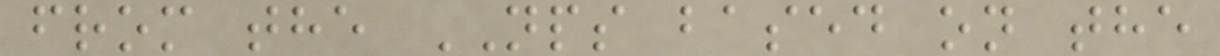from the NPS based on the
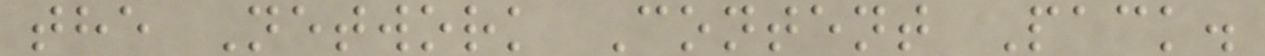the Network Content Pack.
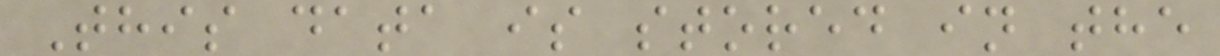This data is stored in the
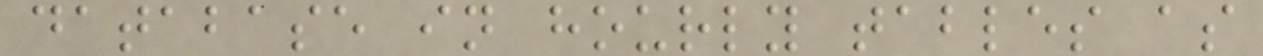database in hourly tables as
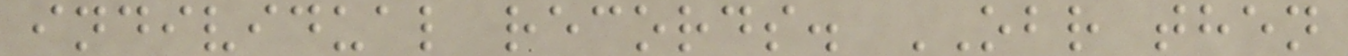individual records. OBR then
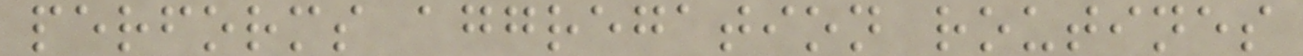performs aggregation routines
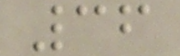36
